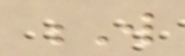W
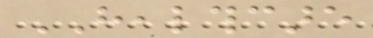HEALTHCARE
